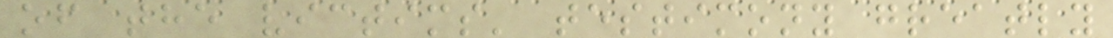of the victims' testimony greatly
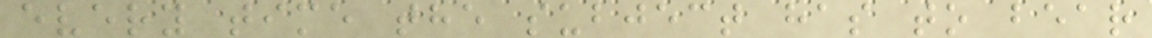every time the subject has to bear
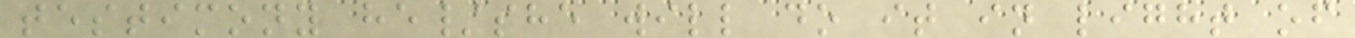testimony he/she will do it in light of
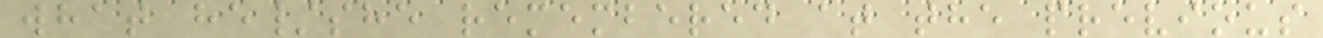what he/she remembered at the previous
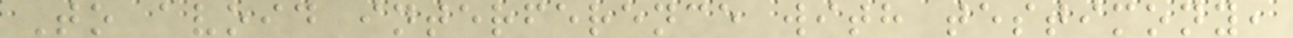To avoid interference with testimony,
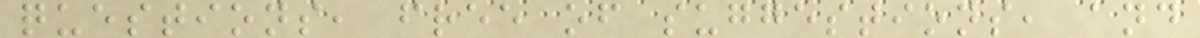questions, free of suggestions, and
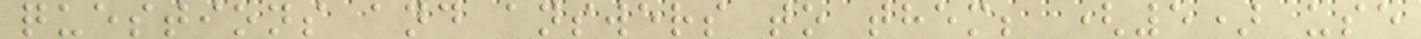questions and answers to them; (5) use
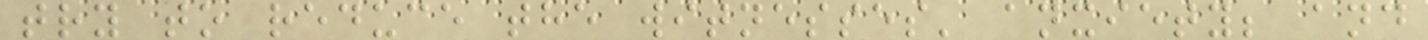try to reduce the witnesses' anxiety; and
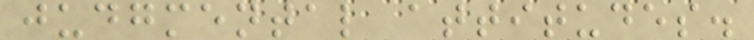judgmental attitudes.
